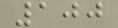100
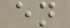en
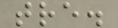tre.
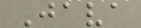Java
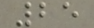25
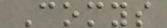Comys
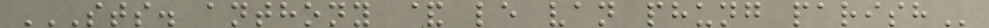STS. ANTHONY & LE VAN PHUNG PARISH
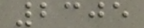2305
